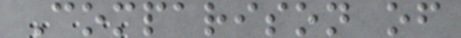Comparison of
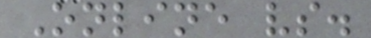Online vs.
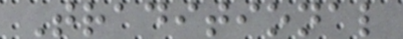Traditional
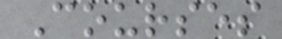Courses
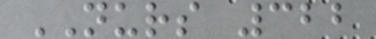NURS 322
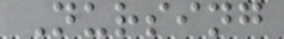Nursing
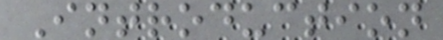Introduction
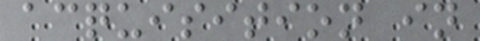acquisition in
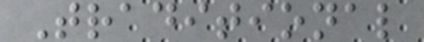Traditional
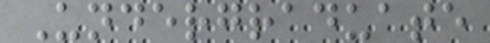Undergraduate
